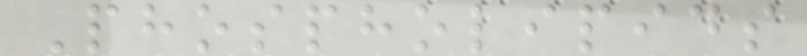Phospholipids
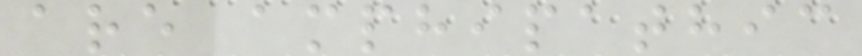are amphipathic
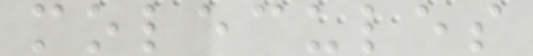molecules
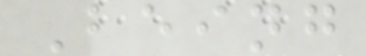Being
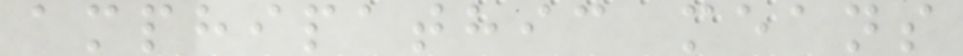amphipathic means
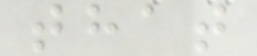that
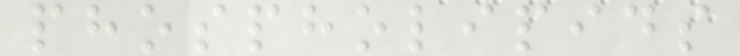phospholipids
